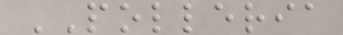POLLERIA
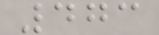473
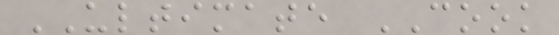ULTIMATE COOK
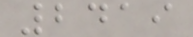2419
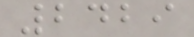2429
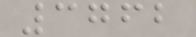3762
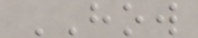HOW
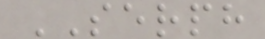SERPH
